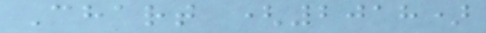Chart (2018)
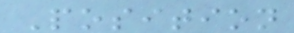Position
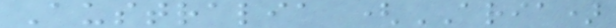Australia (ARIA)
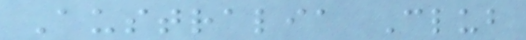Australia Club
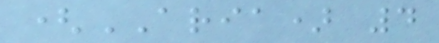(ARIA) 4
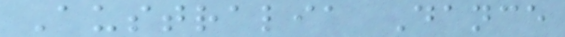Australia Dance
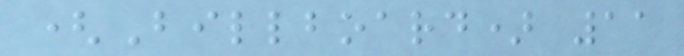(Billboard) 11
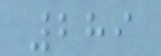289
